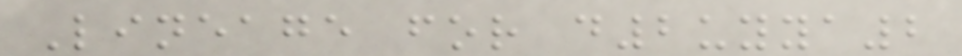Lineage for d2uyya2
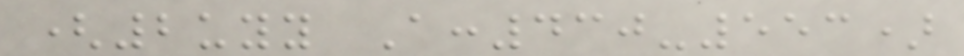(2uyy A:430-553)
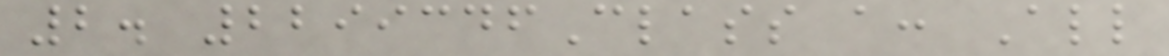2. 2299346Class a: All
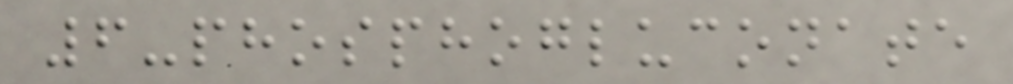6-phosphogluconate
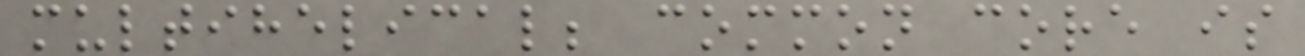multihelical; common core is
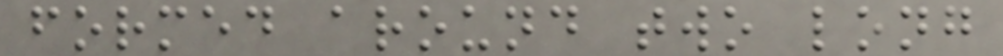formed around two long
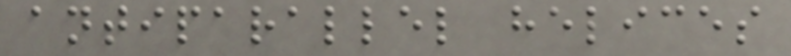antiparallel helices
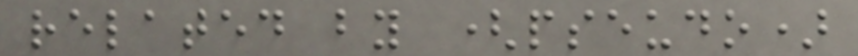related by (pseudo)
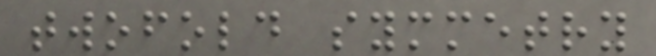twofold symmetry
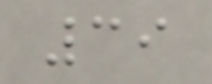39
